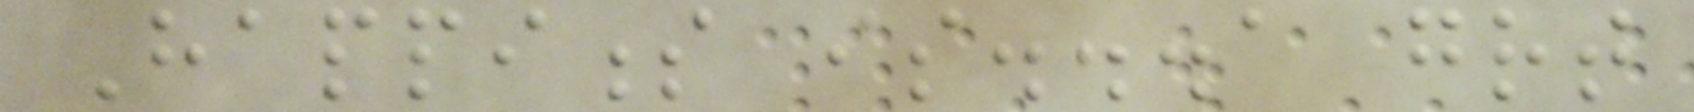Happiness is...a great
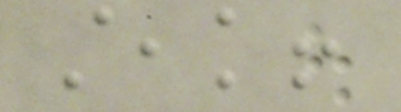steak!
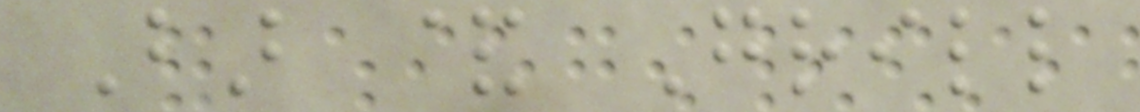Bar & Grill
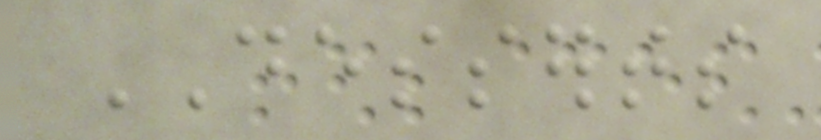DESSERTS
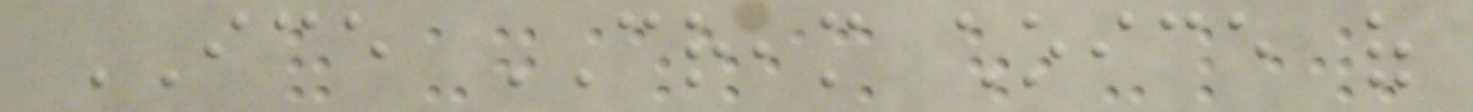ICE CREAM choice of
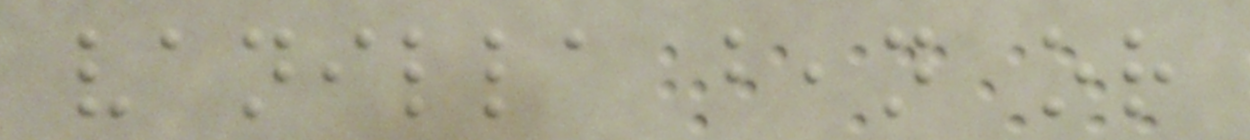vanilla bean or
